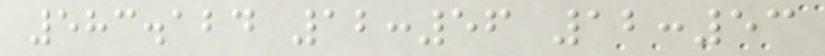583.124 12:56 12:53
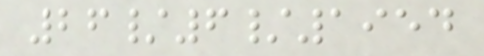26/6/1954
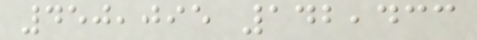450,095 142,433
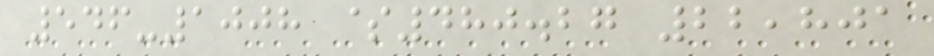546-1008 $480.27 22,801
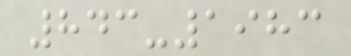843-1983
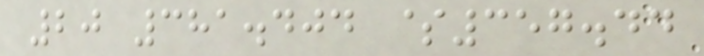20 381.404 $357.44
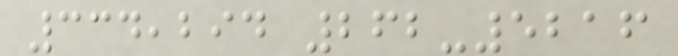334,294 262-5216
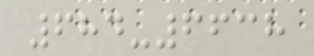684-6638
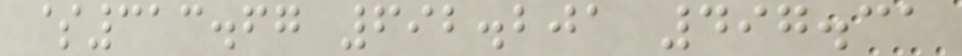$313.67 692.201 497.31
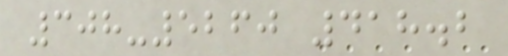308-5260 418.2
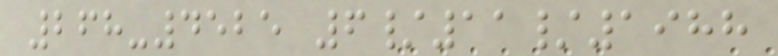268-4525 6/11/1988
